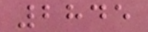2845
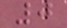0
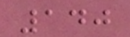140
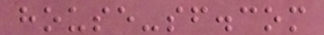house-sf.com
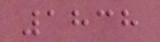1838
